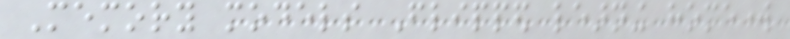Memory models Flipped learning homework
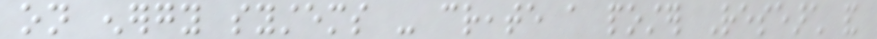on energy systems - create a poster Research and
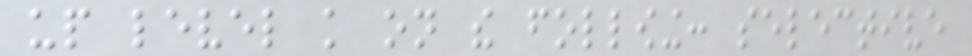up level knowledge on the following: selective
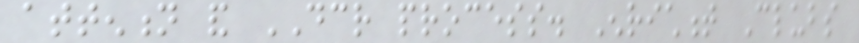attention and DCR process. Enrichment Clubs
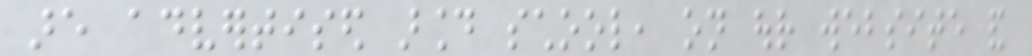are advertised around school, on our website and
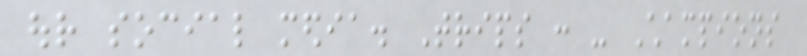our social media. Trips : - Champions
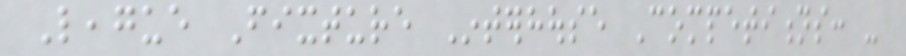League Fixture Interhouse Competitions: -
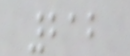212
